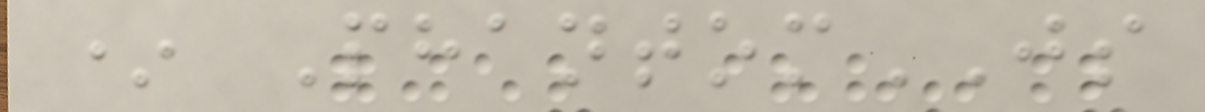* PhantomJS
